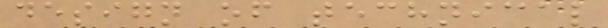design of technical
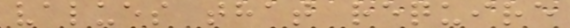values that require
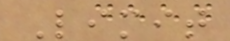Limit
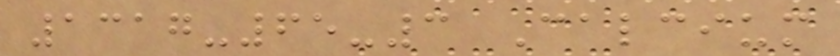1317-65-3 Calcium
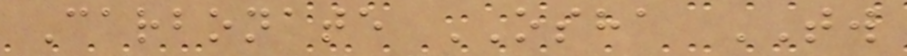Carbonate OSHA TW
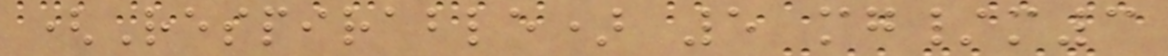(Respirable) 5 mg/m3
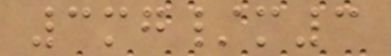3mg/m3
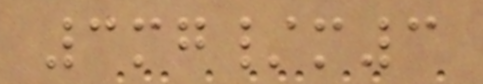3mg/m3
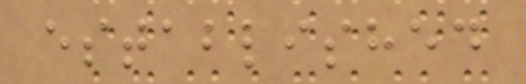established
